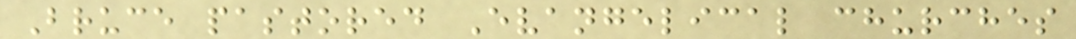Bruce pastored Evangelical churches
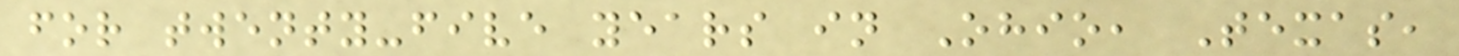for twenty-five years in Ohio, Texas,
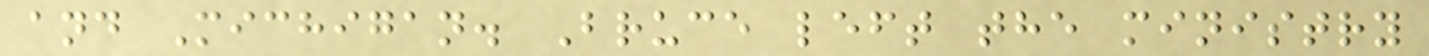and Michigan. Bruce left the ministry
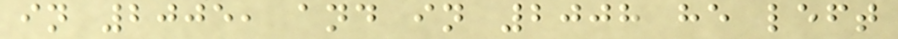in 2005, and in 2008 he left
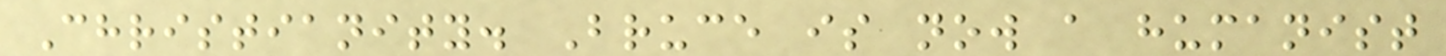Christianity. Bruce is now a humanist
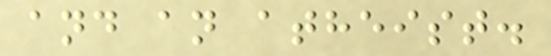and an atheist.
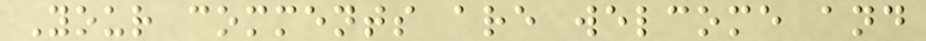Your comments are welcome and
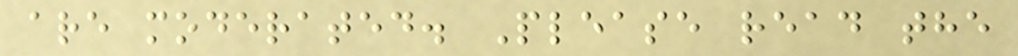are moderated. Please read the
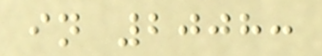in 2008:
